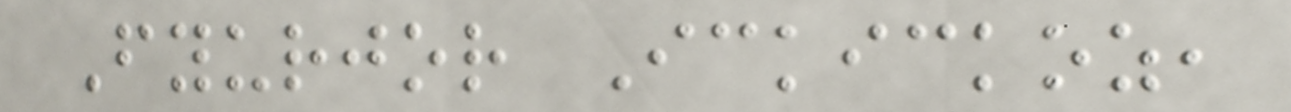Fyurjor Ickickoz,
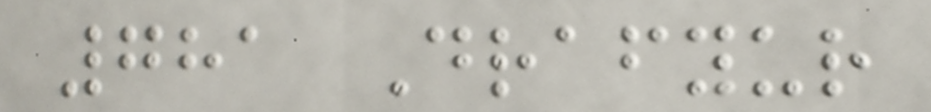781 Drafyur
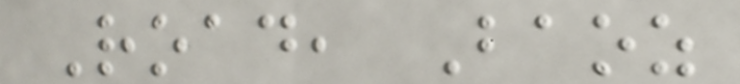Road, Baoz
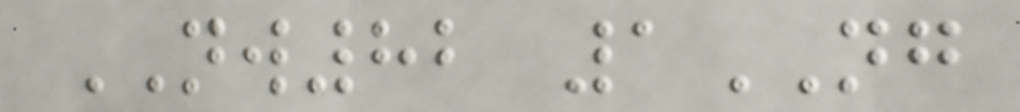NW82 1NG
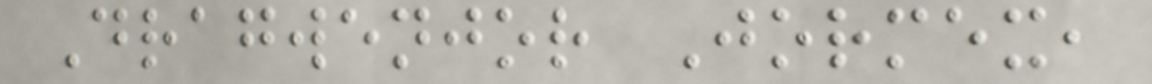Dragwenjor Jormex,
